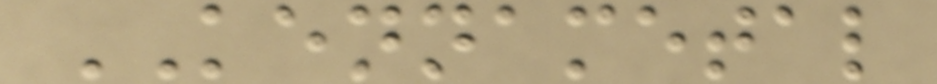KENNAMETAL
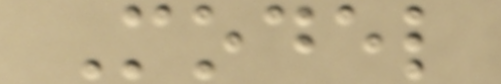Model
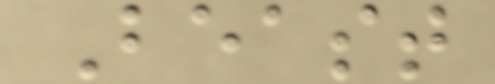Beast
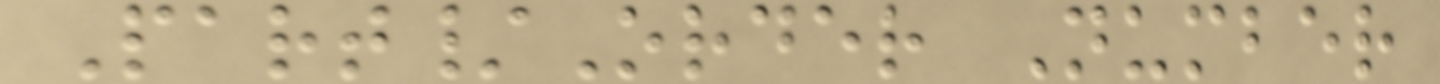Part/Order Number
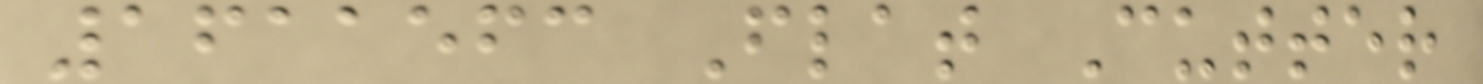1611563 Flat Cutter
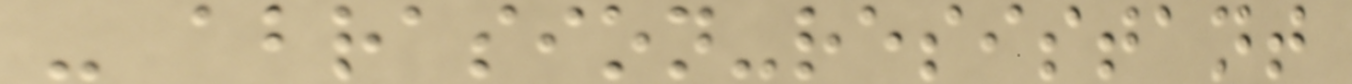- abrasion-resistant
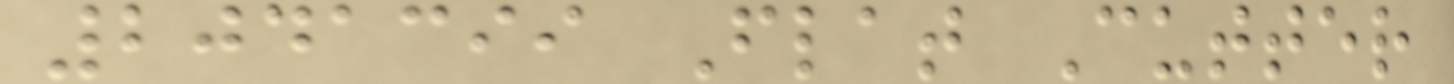2041399 Flat Cutter
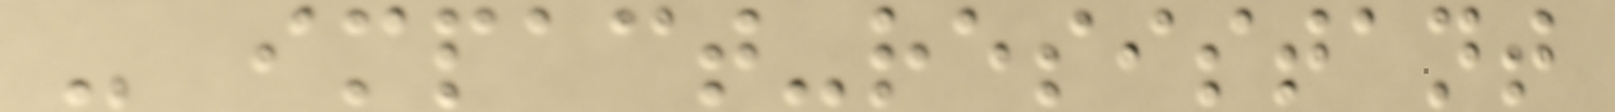- impact-resistant
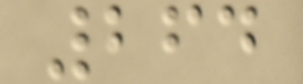264
